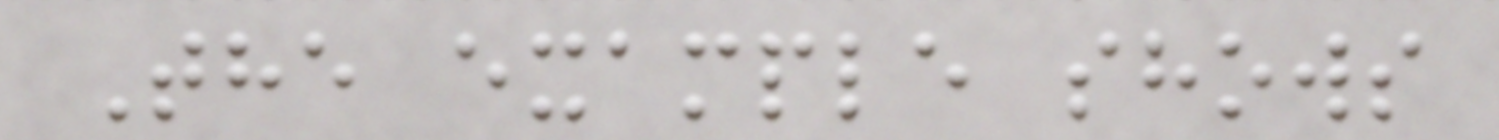The example shows
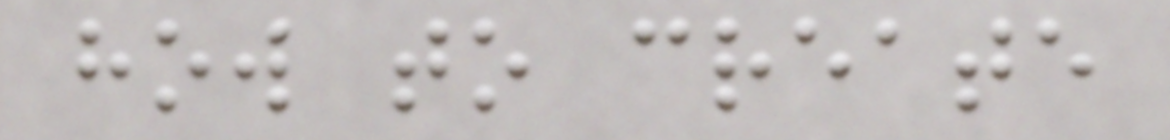how to create
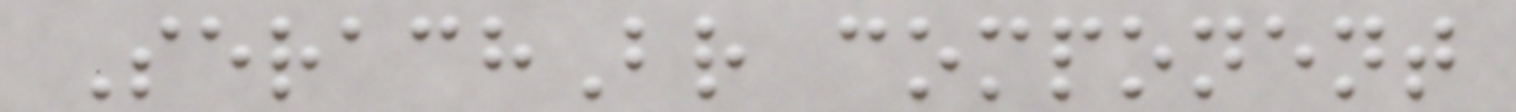SerachBr component
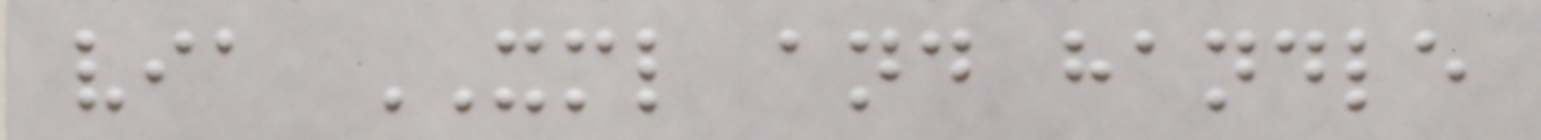via XML and handle
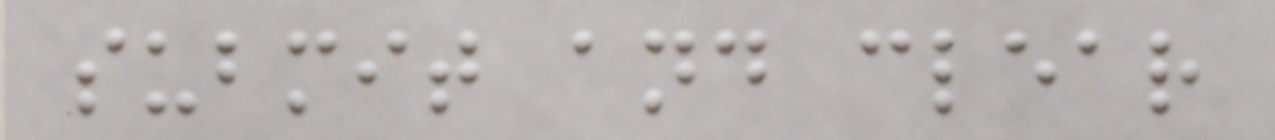submit and clear
